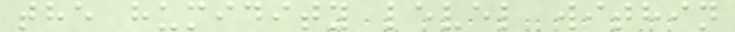the humidity level within
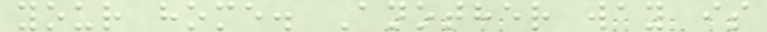your home. Another way is
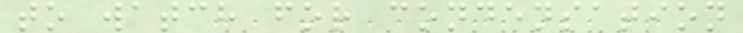to watch for condensation
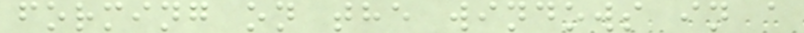forming on the windows in a
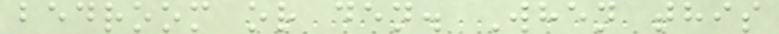bedroom or den. When this
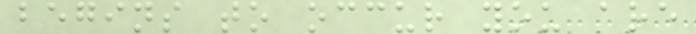begins to occur you are
